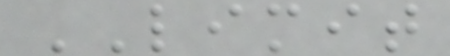LIMIT
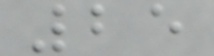25
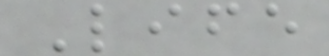Life
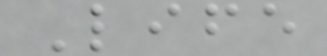Life
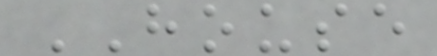HOUSE
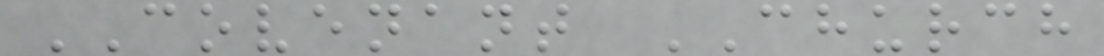COVENANT CHURCH
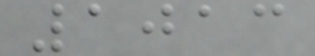1013
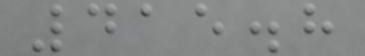415.8
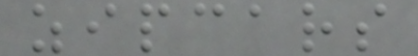zipcars
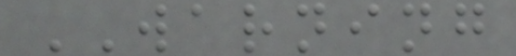WARNING
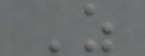Z
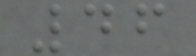46
